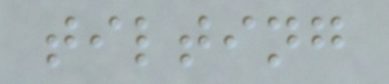tilting
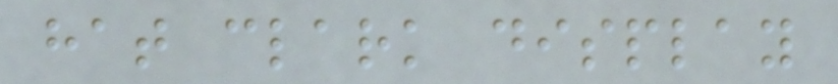hat clark display
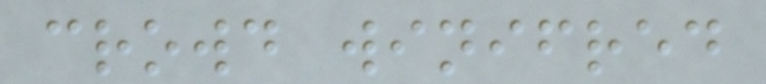crowd winifred
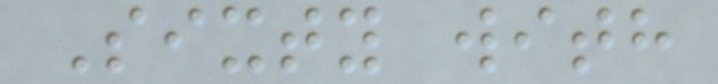Sixty with
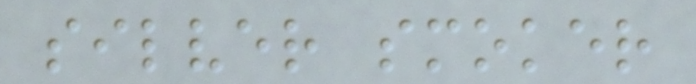silver smoker
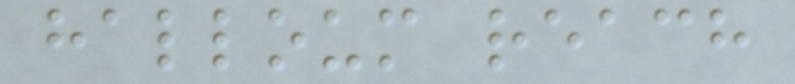halloum reach
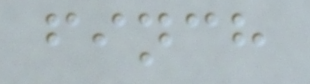finch
